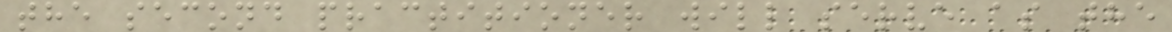the second practitioner will serve as the
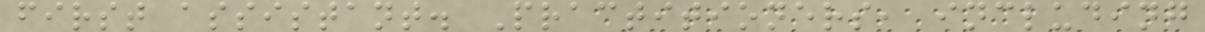first assistant. Practitioners, including
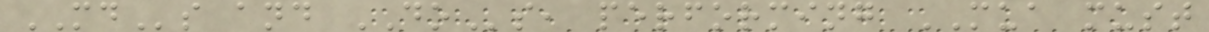MDs and DOs, performing MUA must
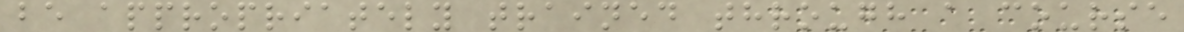be appropriately trained through a course
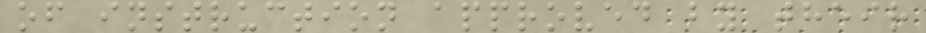of instruction approved by their
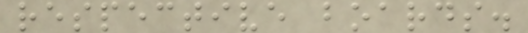respective boards.
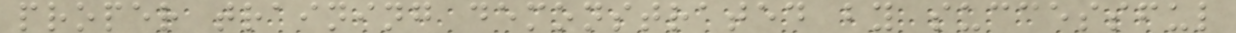proper training demonstrated by successful
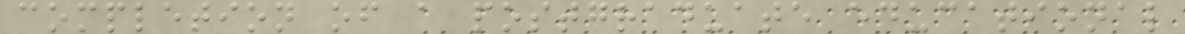completion of a postgraduate educational
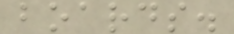boards.
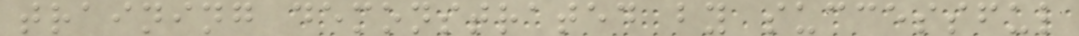training demonstrated by successful
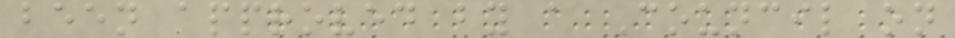been approved by a Council on
